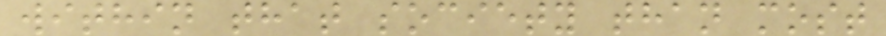within that society than most
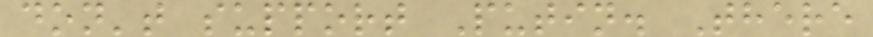don't support Putin. There
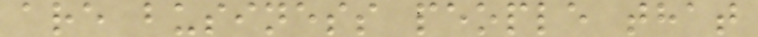are business people that
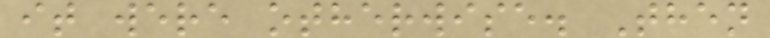it were otherwise. Then
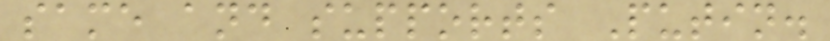same and supports Putin.
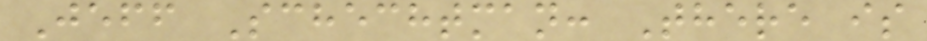Jeff Schechtman: There is
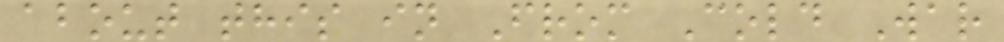about this in From Cold War
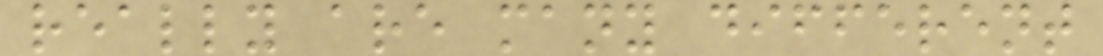really are many different
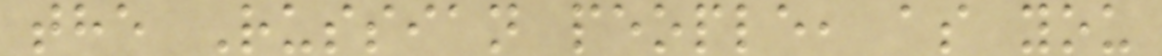the Russian people, as you
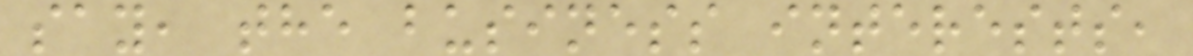say, the business interests,
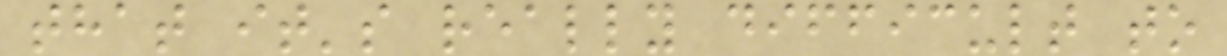that it's really difficult to
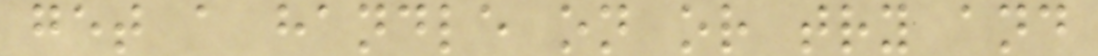get a handle on or try and
